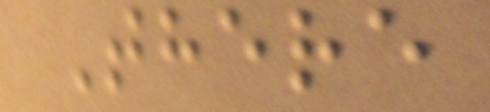There
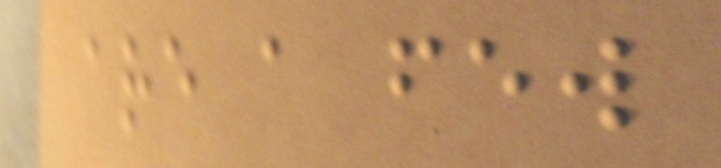are a few
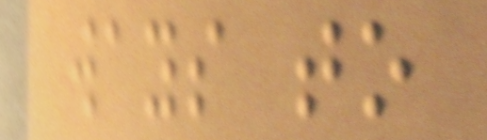ways to
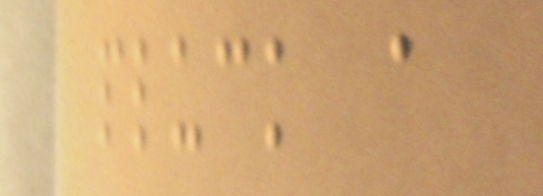pluck a
